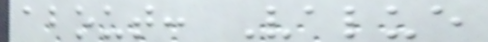about: Value
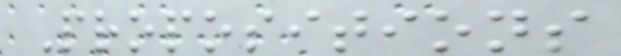Propositions
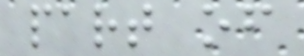part of
